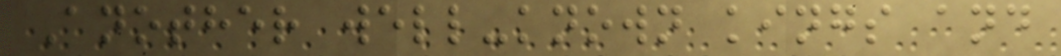Another well-known kings and
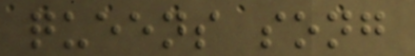queens song
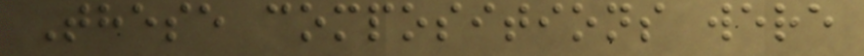These compositions were
